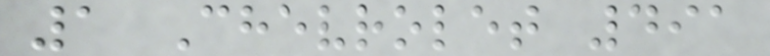1 Chevrolet 491
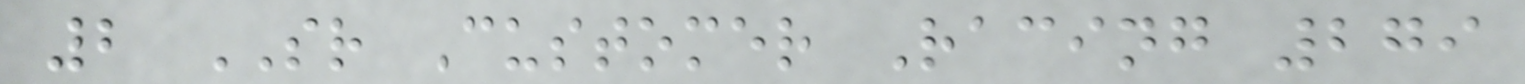2 SR Customer Racing 279
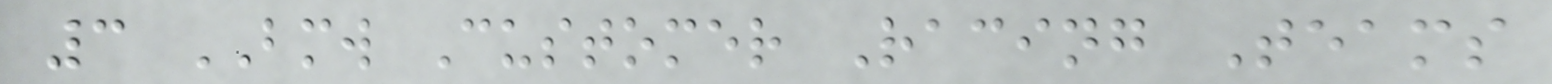3 BMW Customer Racing Teams
